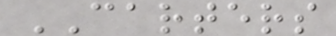CARTERS
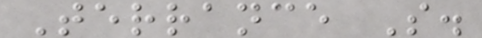Terrance S.
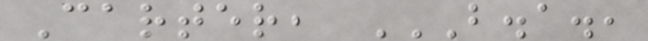Carter, B.A.,
